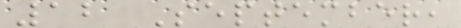12 September,
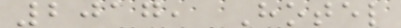2017, Hotel
